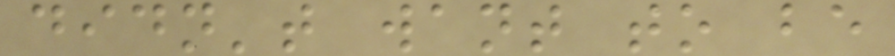didn't want to be
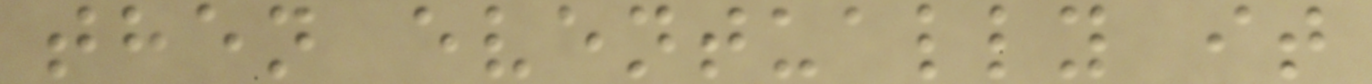then eventually it
